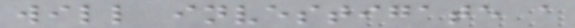will investigate a
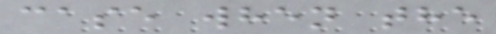case when the
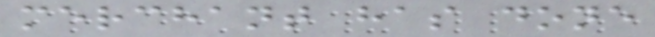merchant has done
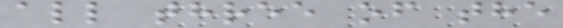all three of the
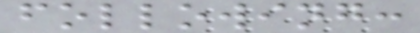following:
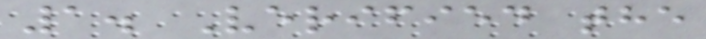1. Verified the
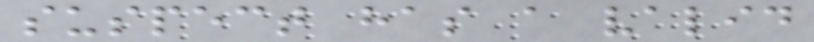suspect has a valid
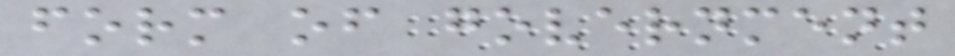form of government
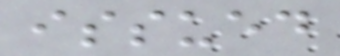issued
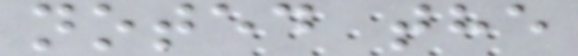noted the
